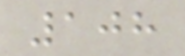108
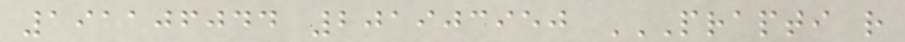191106044 201903950 PRAPTI R
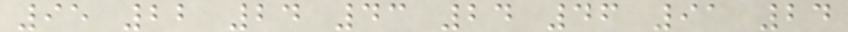95 22 24 43 24 46 91 24
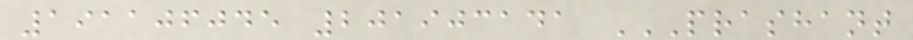191106045 201903141 PRASHANT
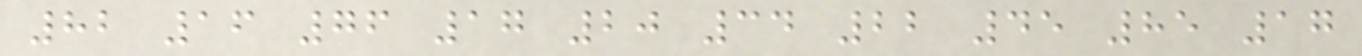82 16 76 17 20 34 22 45 85 17
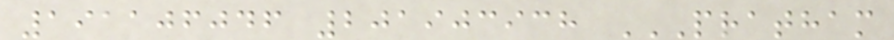191106046 201903938 PRATHAM
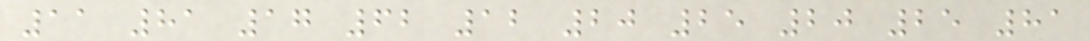11 81 17 62 12 20 25 20 25 81
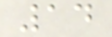14
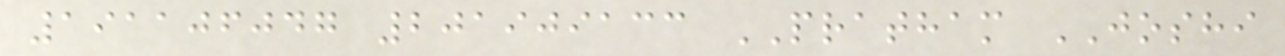191106047 201909133 PRATHAM JOSHI
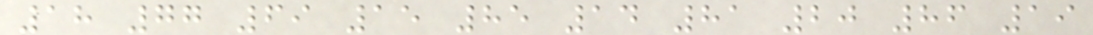18 77 69 15 85 14 81 20 86 19
